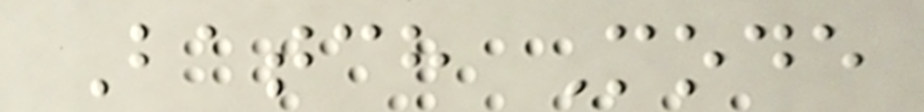Batch Mode
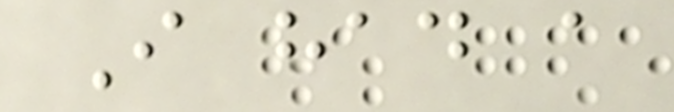I had a
